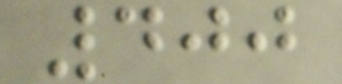400
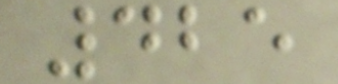425
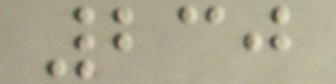230
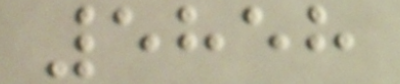5858
